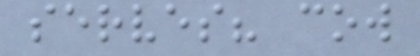serves? cow
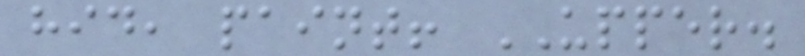hid, paint! UPPER.
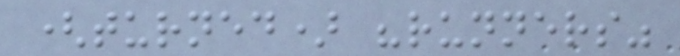(turned) "runners"
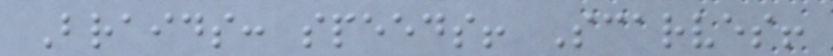Braids: speeds! Scarves!
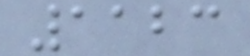1123
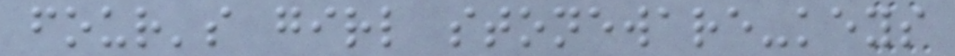four's girl stoneware-keys
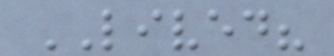LIVED?
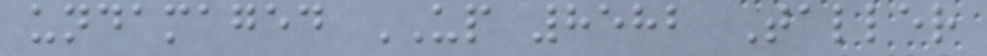undamaged UP 8582 Taller
